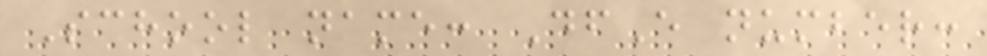School name: DfE number:
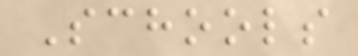Schools
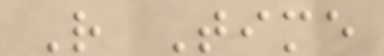R Time
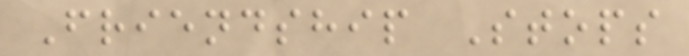Friendship Stops
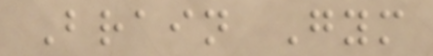Brain Gym
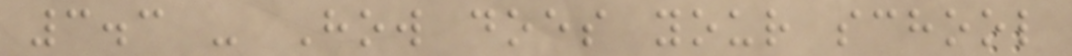3.3 - How does your school
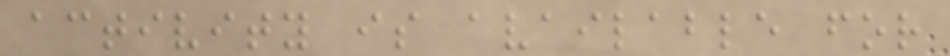activity is available for
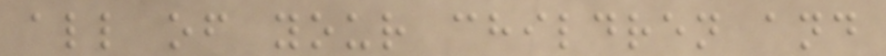all of your children and
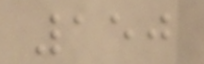150
